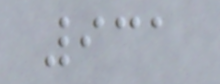931
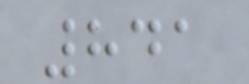841
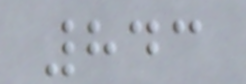843
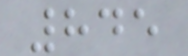845
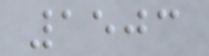1503
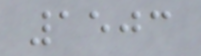1503
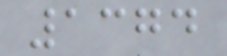1374
